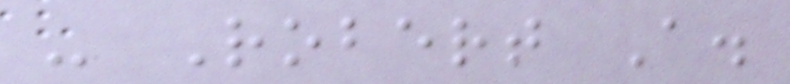- Robert A.
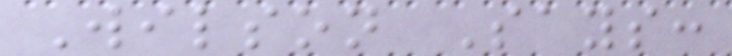Wilson Says:
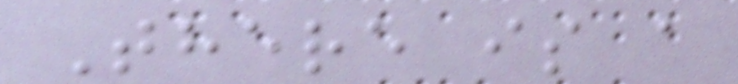There is a
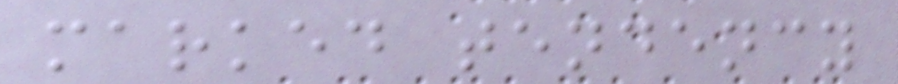marked tendency
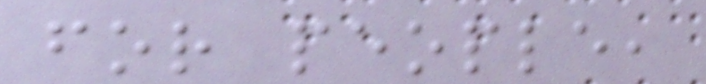for people,
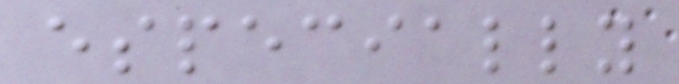especially
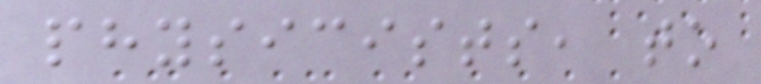physicists, to
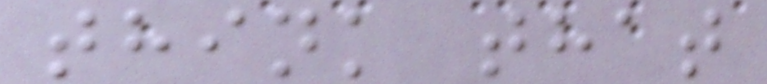think that
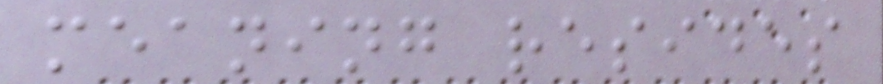meaning resides
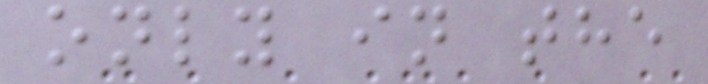only in the
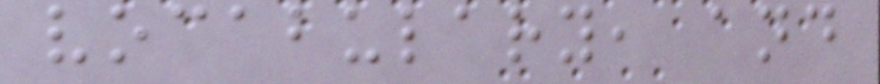vocabulary, and
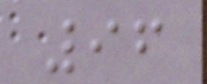96
